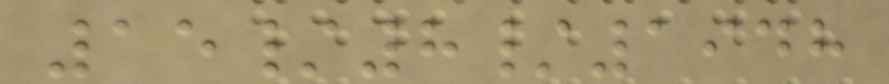15/8/1948
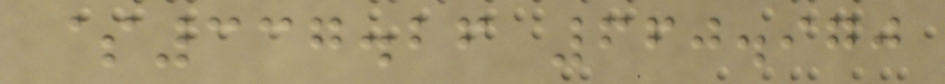$337.26 660.970
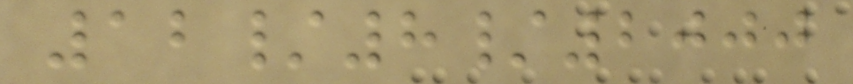12/8/2000
